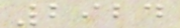2924
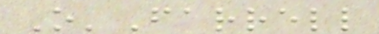O'Farrell
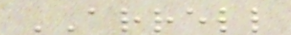ARRELL
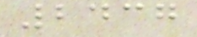2437
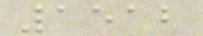1512
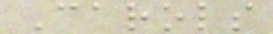Carols
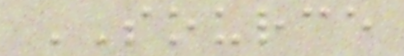SOURCE
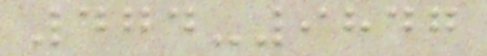474-9847
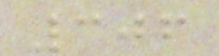306
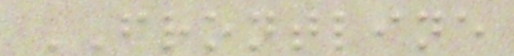FRONTLINE
